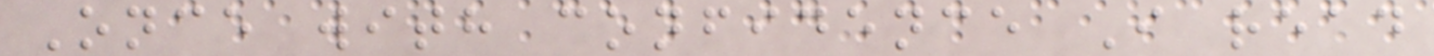Once with confidence I read
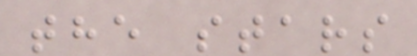the stars
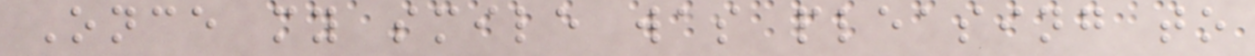Once my smile was pleasing to
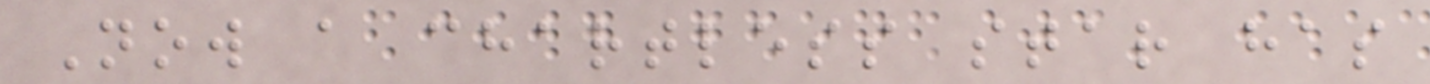Now a chartless star has
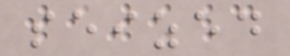seized
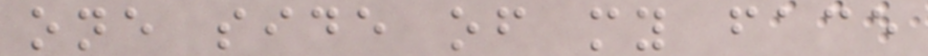one side of my face
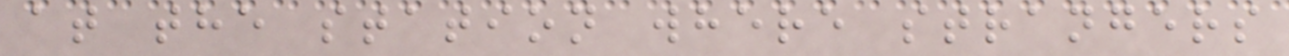at the station where strangers
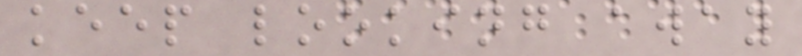keep looking away
